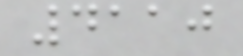4110
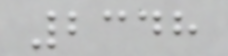2348
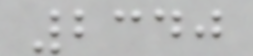2340
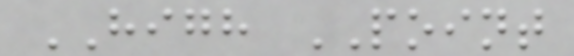HIGH POINT
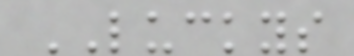LUCKYS
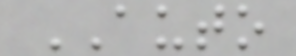AUTO
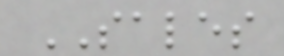SALES
